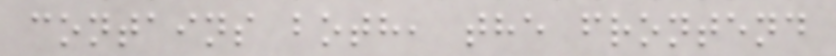contains both, the frontend
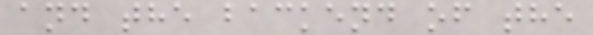and the backend of the
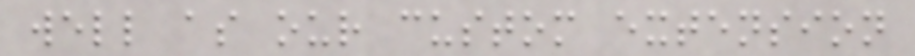well as our custom extension
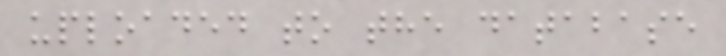uploaded to the database
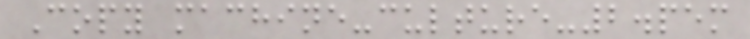Copy machine-culture-2.pem
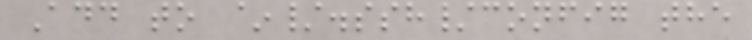Add to ~/.ssh/config the
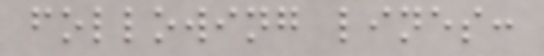following lines:
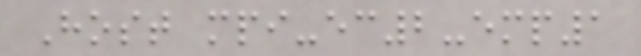Host mpi-ec2-emp1
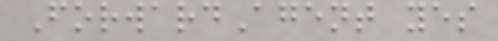ForwardAgent yes
